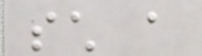such a
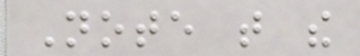Note that the
